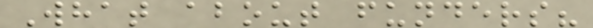What about funders?
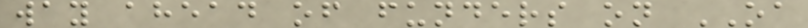way ahead of funders on OA
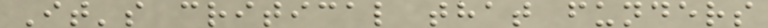It's critical that funders
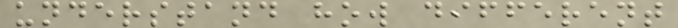understand how different
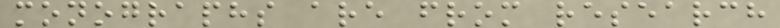monographs are from research
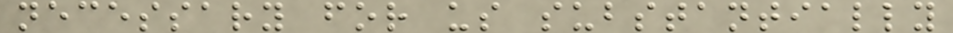necessary for us substantially
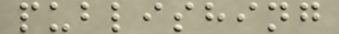publishing
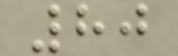80
